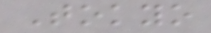Tokyo
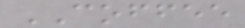COFFEE
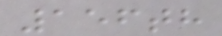156th
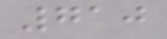710
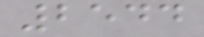2544
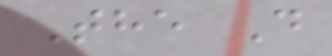The D
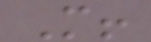M!
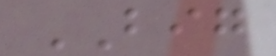BIG
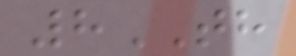8TH
